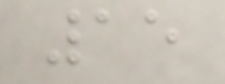15
